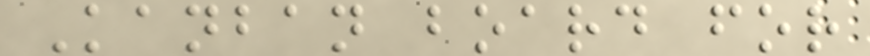Kanban board for
